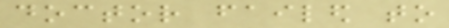doctor failed to
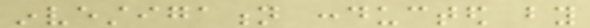investigation conducted by
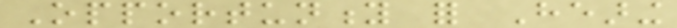Opportunity for Hearing
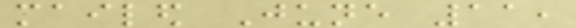mailed June 11,
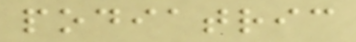podiatric
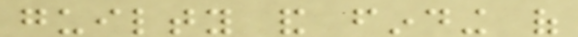guilty and finding of
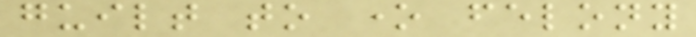guilt to one felony
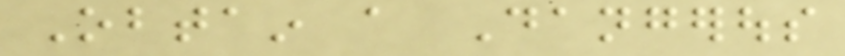Obtain a Dangerous
